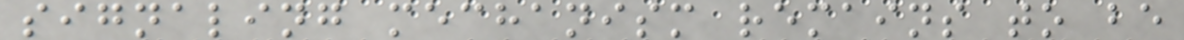signaling mechanism remains to be
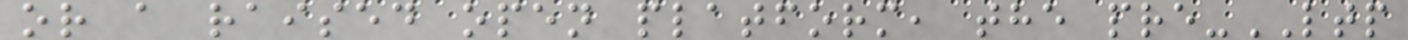or a raised open platform, the pre-LTP
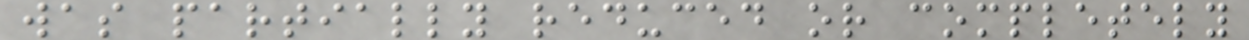was partially reduced or completely
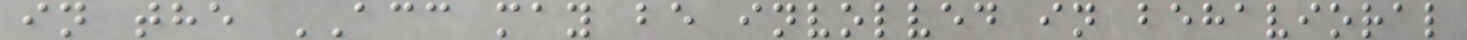in the ACC may be involved in behavioral
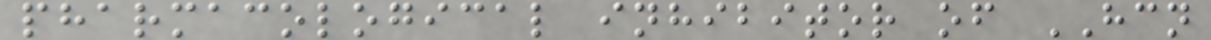pharmacological inhibitor of HCN
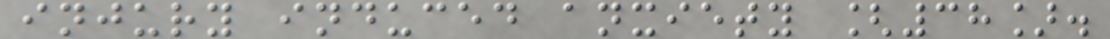injury induced anxiety [38].
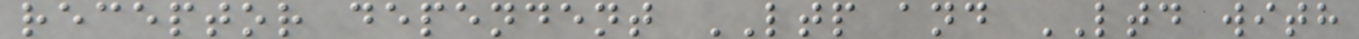receptor dependent LTP and LTD with
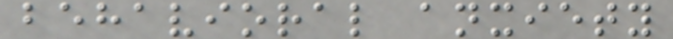behavioral anxiety
